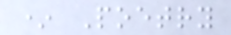* Poetry
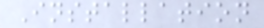Installation
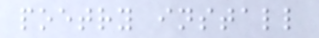poetry install
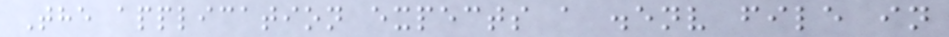The application expects a .env file in
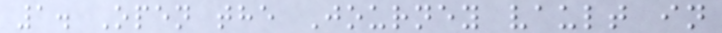1. Open the Journey vault in
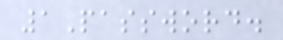1Password.
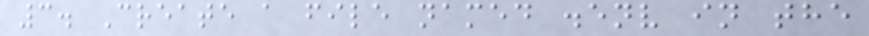3. Create a file named .env in the
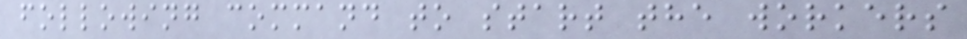following command to start the workers
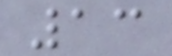13
